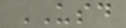USD
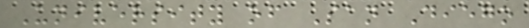University of San Diego
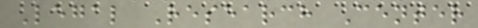Legal Research Center
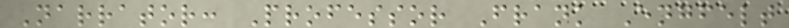Narrator: Professor Frank Engfelt
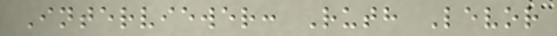Interviewer: Ruth Levor
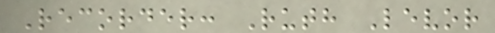Recorder: Ruth Levor
